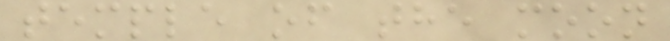temple of the moon
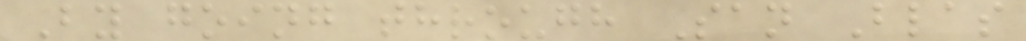By going through San Blas
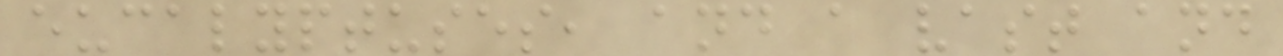eucalyptuses, and a vast and
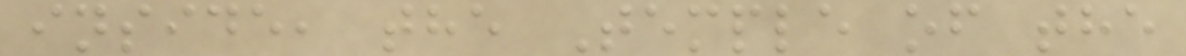inside, the Temple of the
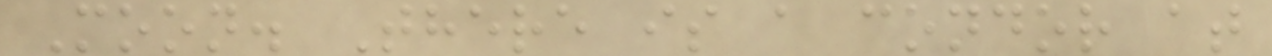Moon. There is a condor at
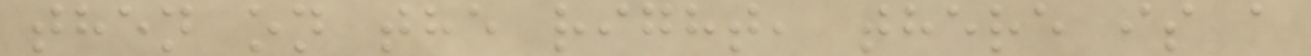then on the right, there is a
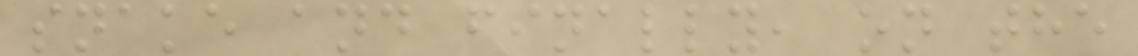snake and finally, on the
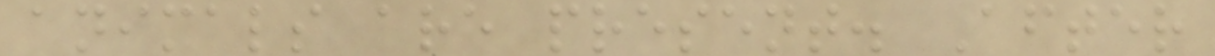animals are present. After
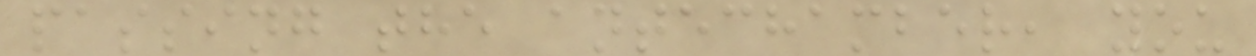passing the antechamber, you
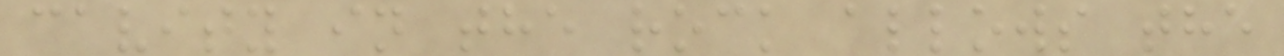cavity in the rock allows the
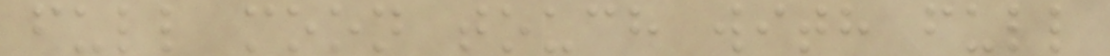full moon touch with full
